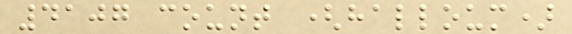4107 count (halloum)
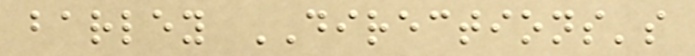barley DIRECTIONS's
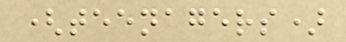(teenagers)
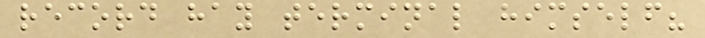record hay terminal himself?
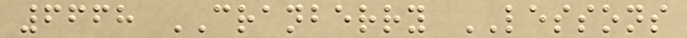6668 CRANBERRY LESSONS
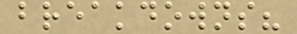breakdowns?
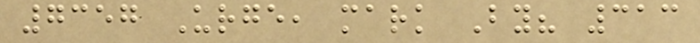7357 Urge, mark By? 313
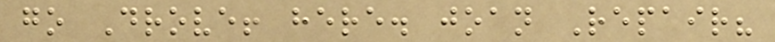go Drove! here. joan Repair?
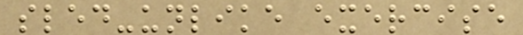sled-unlike exercise
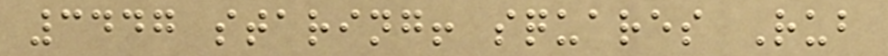3447 staring! squares Rub
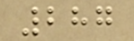287
